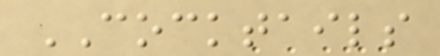COCKTAILS
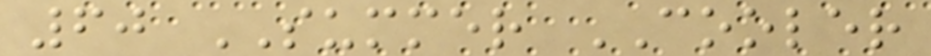60 SUMMER COOLER
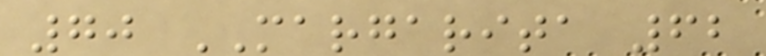70 MARGARITA 62
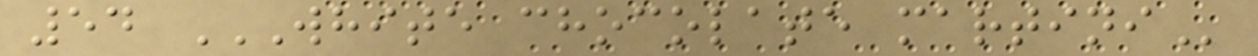54 WHITE CHOCOLATE MARTINI
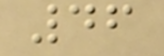46
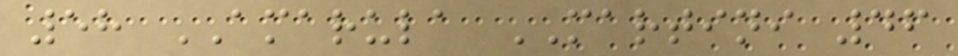58 AMARULA MARTINI 46
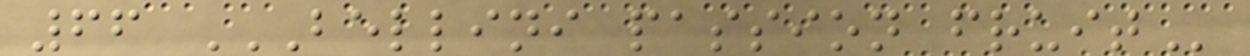66 BELLINI PASSION FRUIT
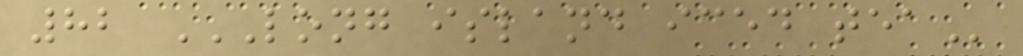82 LONG ISLAND ICED TEA
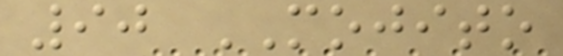90 MOJITO
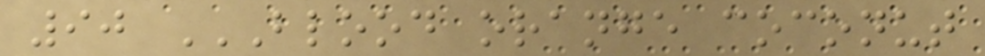90 BLOOD ORANGE COCONUT
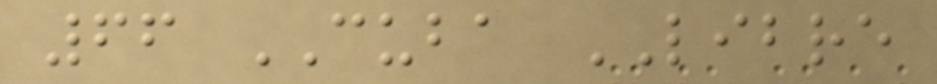66 CUBA LIBRE
